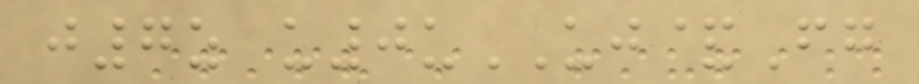j7z u0uUJ&Fg
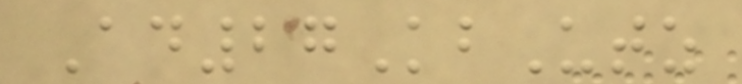Ad27KbUtz
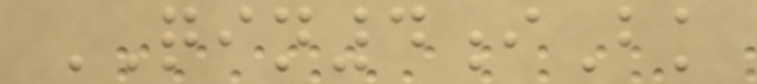QIN4iBk
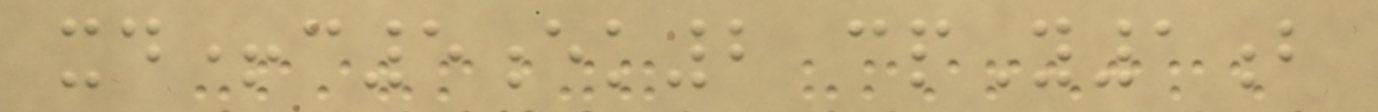xd+c5ek2 cpY1b
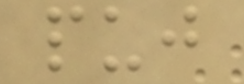puj
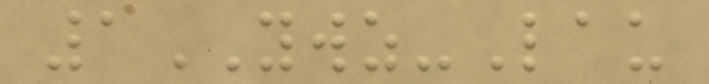1YWZ-Lau
